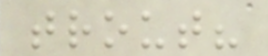trout?
